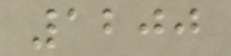1200
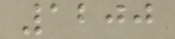1200
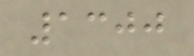1300
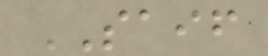SAIF
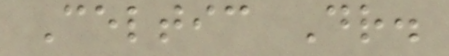Celtic Dr.
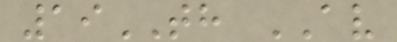19TH AV
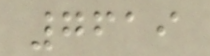7619
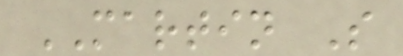MARTIN S
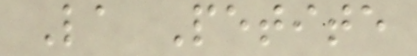La Petite
